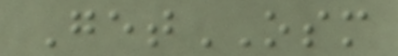GetOSM
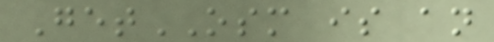GetOSM is an
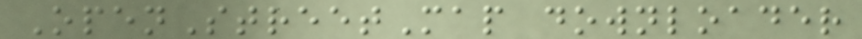OpenStreetMap downloader
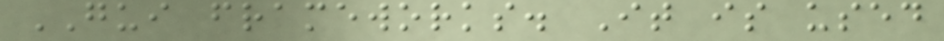GUI frameworks. It is used
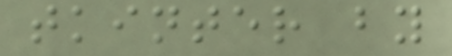tkinter by
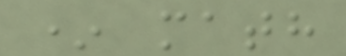* math
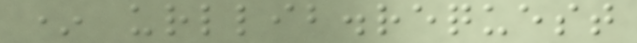* urllib.request
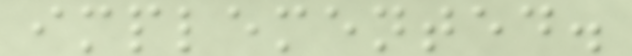implemented.
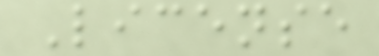License
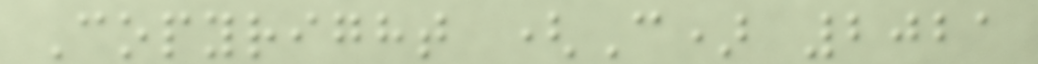Copyright (C) 2021
